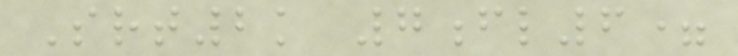Srt2k 7fl6=
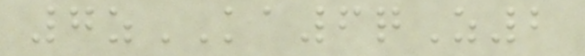7zKA6qZ2
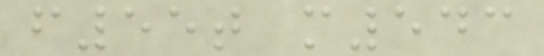f55t m543
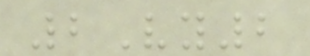2Vy2
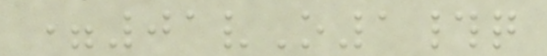=01vO1#q
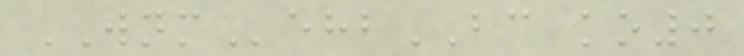WNMehbBC ko0
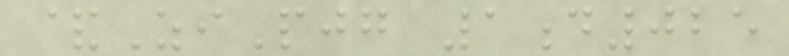&ZiPjg 1d025
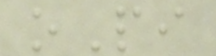oPi
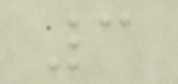3
